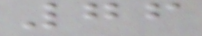76
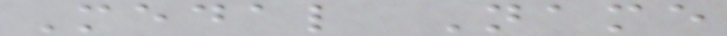Medal Name
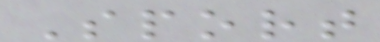Sport
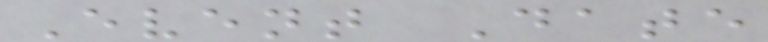Event Date
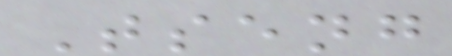Tseng
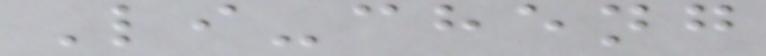Li-cheng
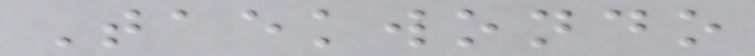Taekwondo
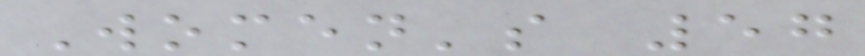Women's 57
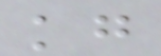kg
